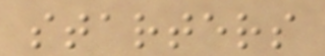starters
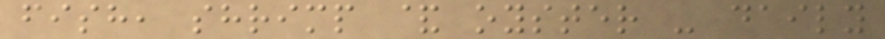fish, shrimp & oyster - daily
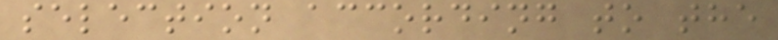selection according to the
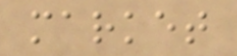market
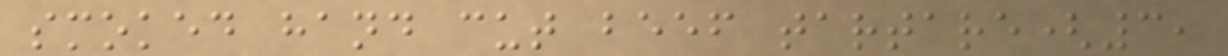smoked hand cut beef tartare(3,
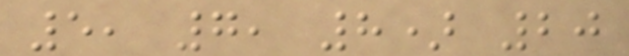5, 7, 8) 20
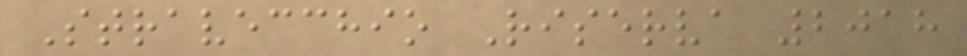Stravecchio Riserva 2018
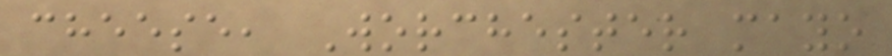cheese, Worchester mayo
